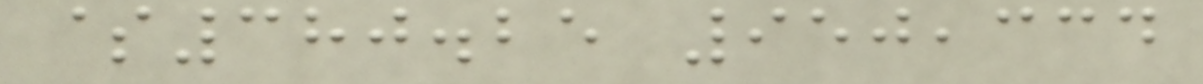$380.25 950,334
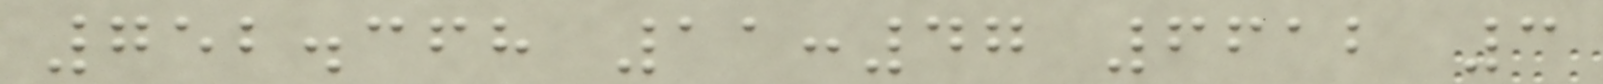752.368 11:47 6612 3
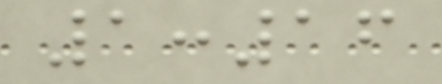1:16
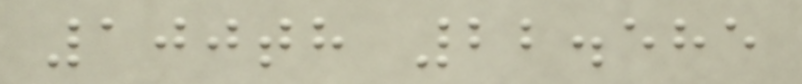100th 22.585
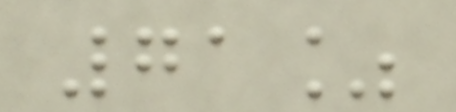71%
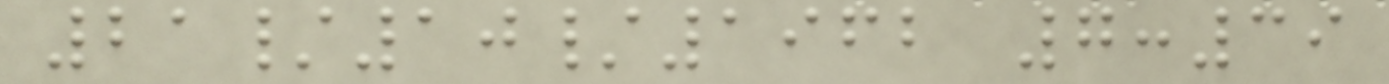21/10/1962 7:39
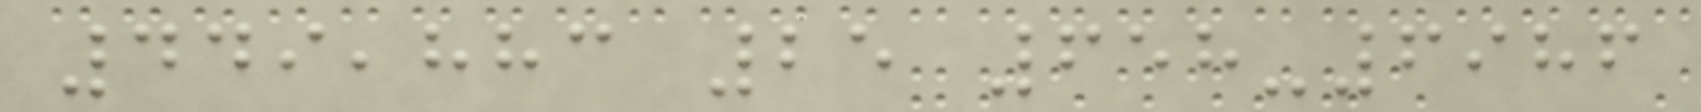449,883 25 658-6986
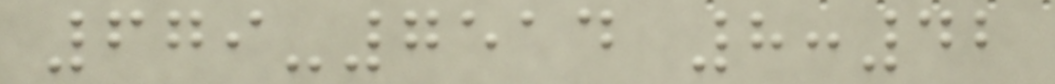679-7514 8:42
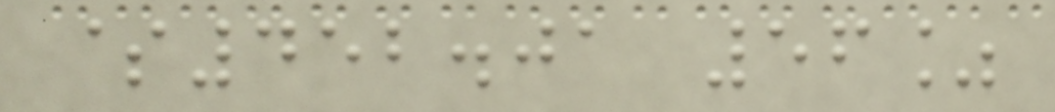$452.01 56%
